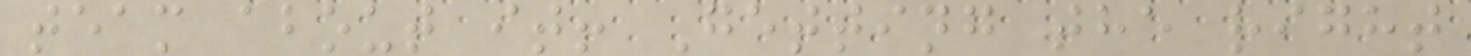team about it! Getting the right
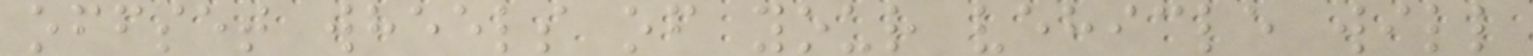offset wheels of your vehicle will
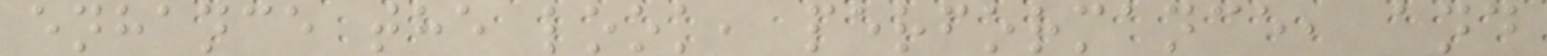enhance the look, performance, and
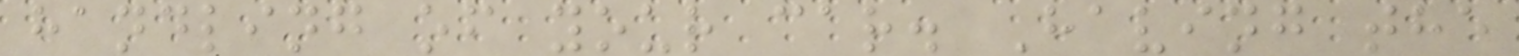handling of your car. Having the
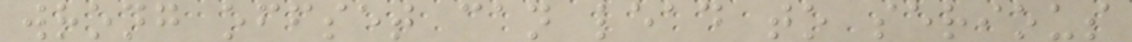wrong offset can lead to serious
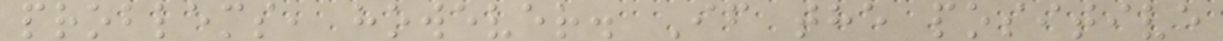problems, however. If the positive
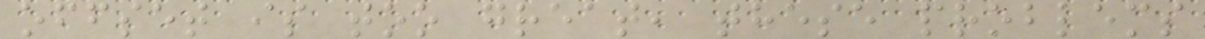offset is too great, these problems
